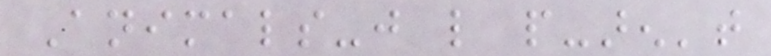Animals-just like people-aren't
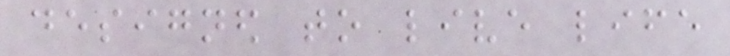designed to live life
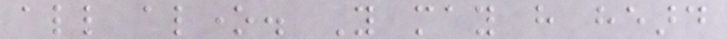all alone. You may have heard
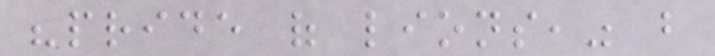"pride of lions," but
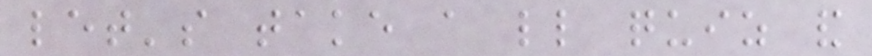let's take a little quiz and
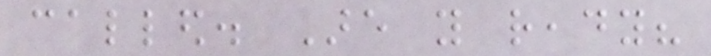called. Are you ready?
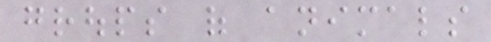groups of animals
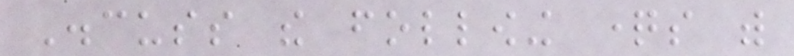Discuss the following questions with
